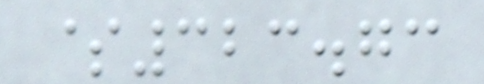$323.73
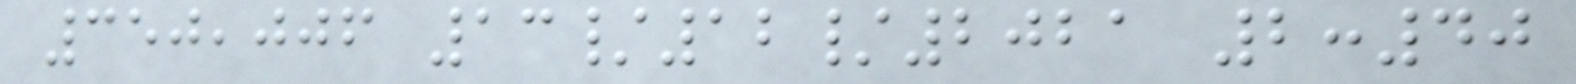350,006 13/12/2021 2:40
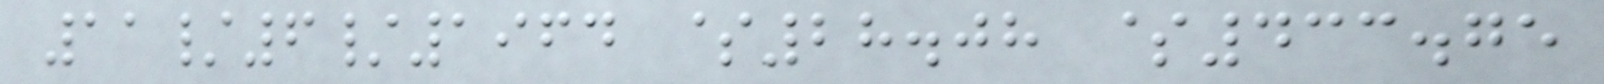11/6/1964 $28.08 $433.75
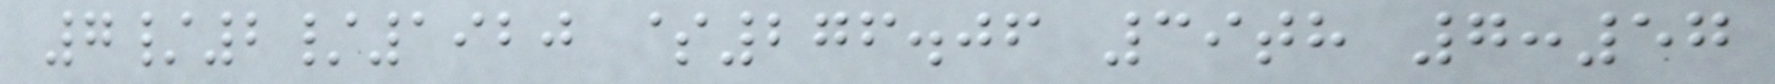7/2/1920 $276.06 39th 7:57
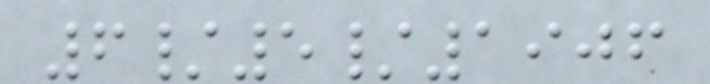6/5/1906
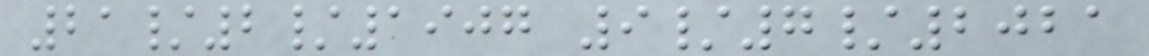21/2/1907 9/7/2021
